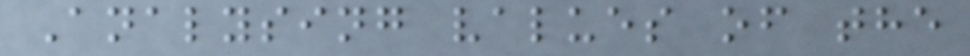Analysing values of the
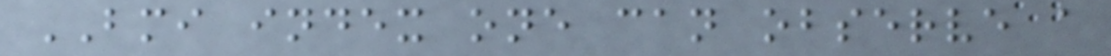BMI index one can observe a
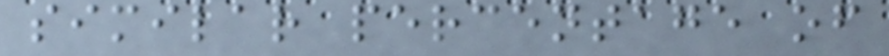similar percentage of
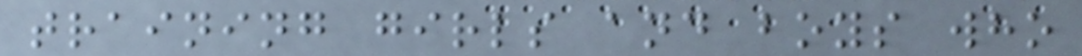training girls and boys who
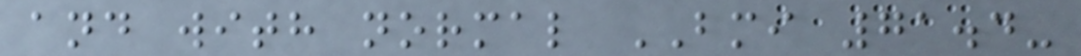and with normal BMI 71.4-
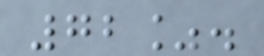72%.
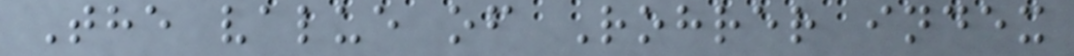The value of Rohrer index
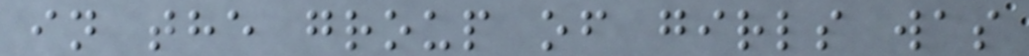in the group of girls was
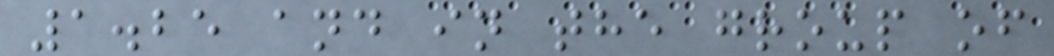1.25 and in the group of
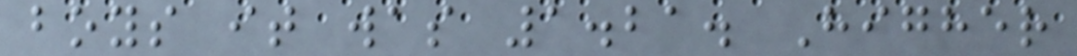boys it was 1.21. Higher
